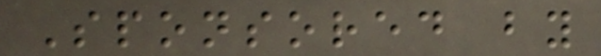Sponsored by
